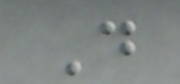D
